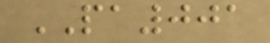PA001
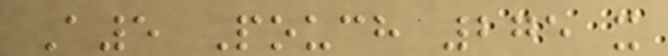A5 Pouch 275 x
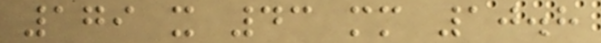179 x 43 mm 10.8
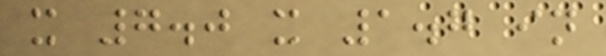x 7.0 x 1.7 in
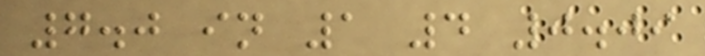7.0 in 1 4 0.09
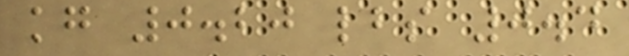kg 0.20 lbs 0.4
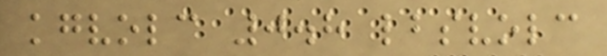kgvolc 0.8 lbsvolc
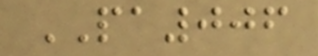PA006
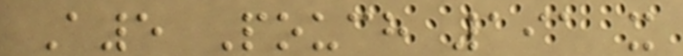A5 Pouch 191 x
